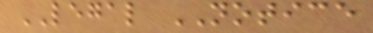LEGAL NOTICE
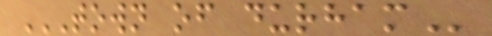TOWN OF DURHAM
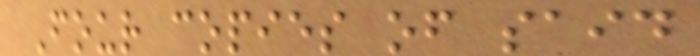Four copies of said
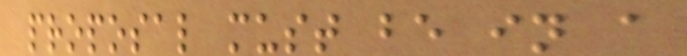proposal must be in a
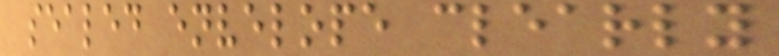sealed envelope clearly
